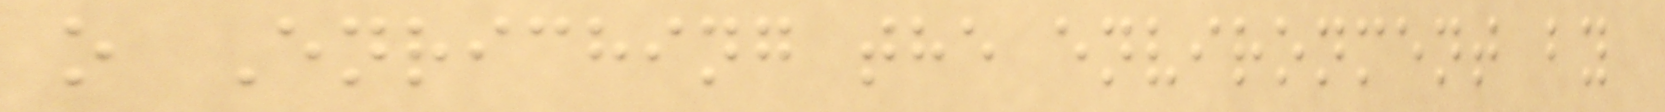o Enriching the environment by
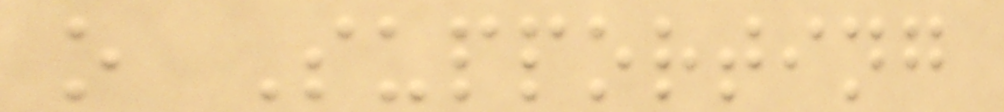o Supporting
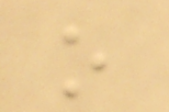o
